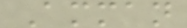Amman
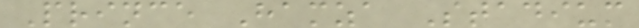Prince Hamza Stadium
